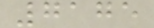7175
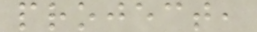project,
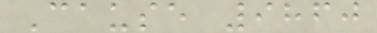Cause 9860
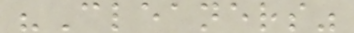"Cleaners"
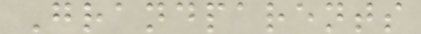Grandparents
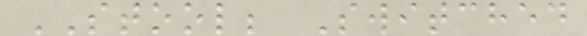STOOL; Switched
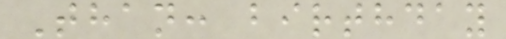Than: birthday
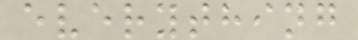everything
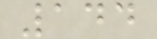144
